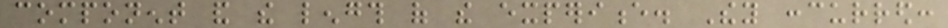component and the length of the experience. They concurred:
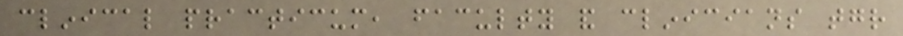clinical practicum, faculty and clinicians together
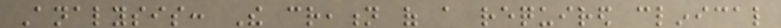Analysis: The creation of a required clinical
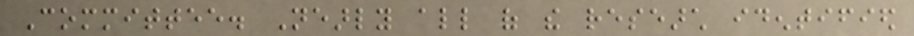Committee. Nearly all of the research identified
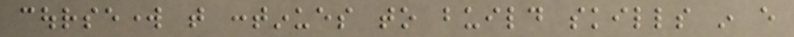coursework that continues to build skills in every
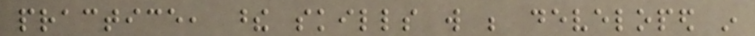practice, these skills will be developed in
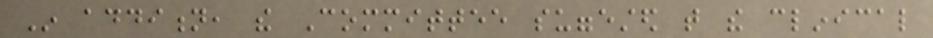In addition, the Committee suggested that the clinical
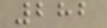282
